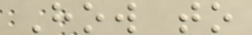How to
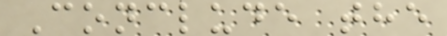Conclude the
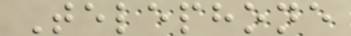Telephone
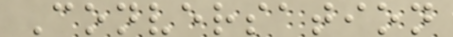Conversation
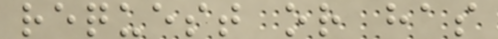request or has
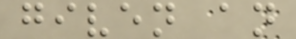given an
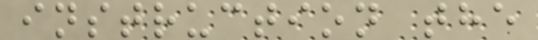instruction the
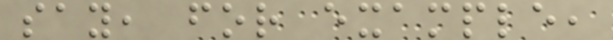say, for example,
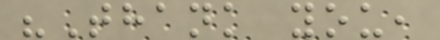"Thank you,
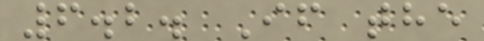6.2. If the
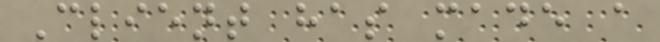Client has made a
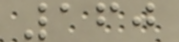160
